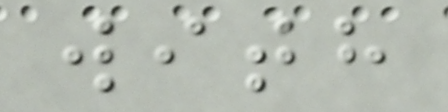with
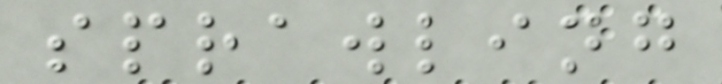sprawling
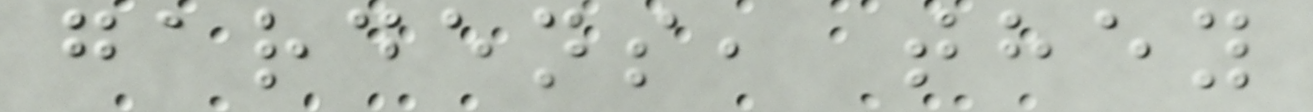gardens, they
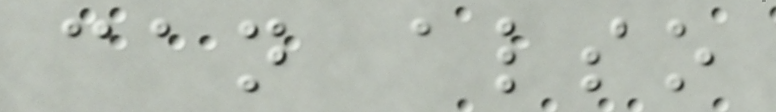can also
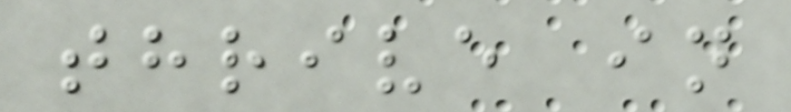thrive in
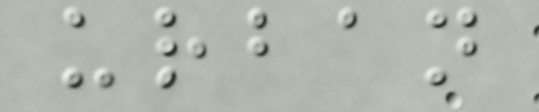urban
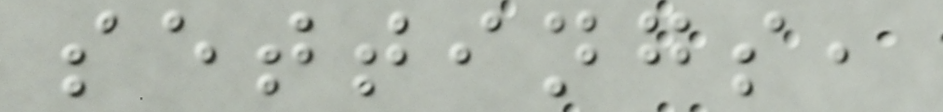settings,
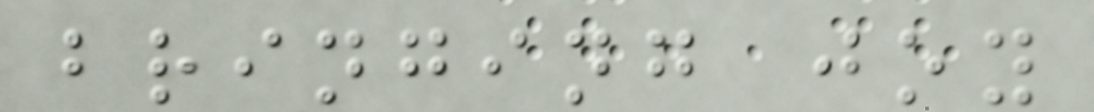bringing joy
